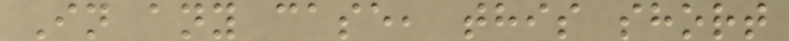In any case, this short
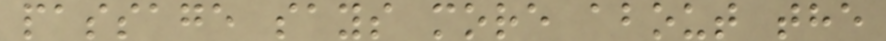passage says more about the
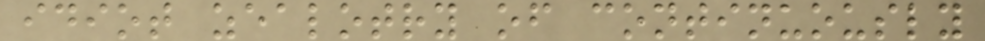idiot zealotry of continuously
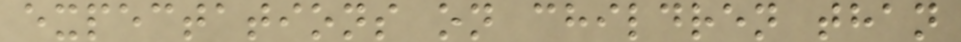expectations on children than
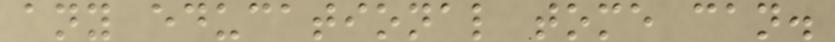any educational tome can.
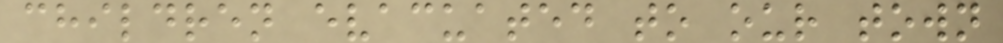children evacuated to our town
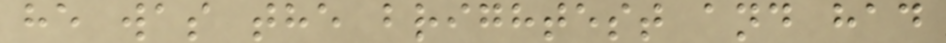he was the brightest and had
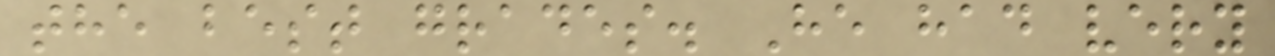the best grades. He had very
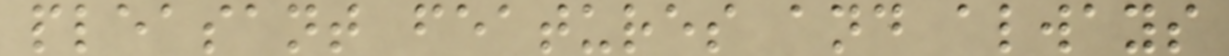pleasant features and always
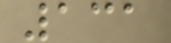131
